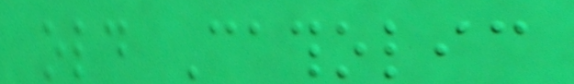old Catholic
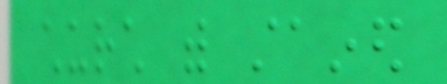church with stained
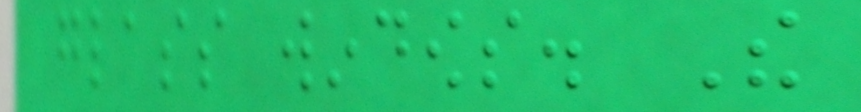glass windows. The
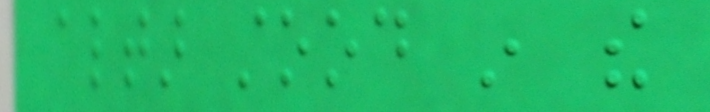altar stood in the
